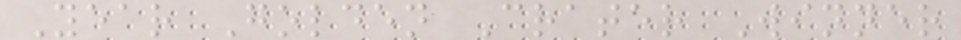Year Golden Crater Winner
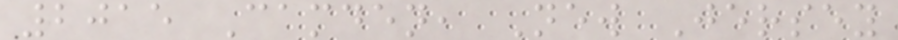2015 Camden, New Jersey
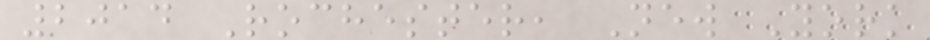2014 Rochester, New York
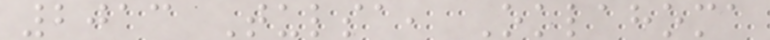2013 Tulsa, Oklahoma
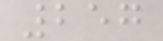257
